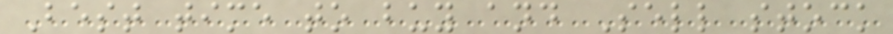Best time to buy and Sell stock
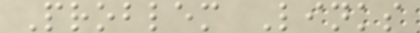Problem Links
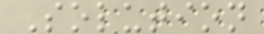Solution
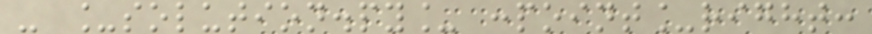- _solution.py_ :point_right:
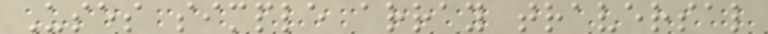Uses simple array traversal
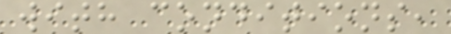with conditions,
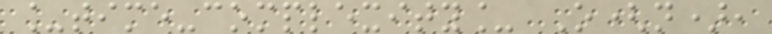_time-complexity_ O(n),
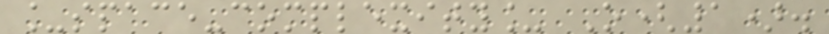_space-complexity_ O(1).
